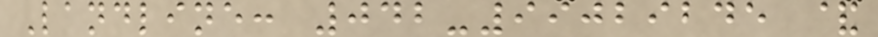Landline: 042-99029245 &
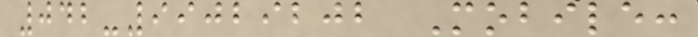042-99029202 Mobile:
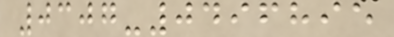0307-0496895
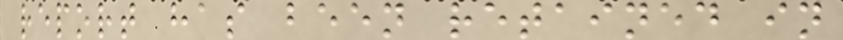report has been retained in
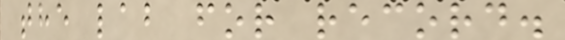the lab for record.
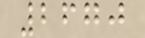2670
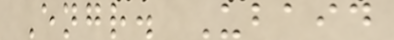Engr. Ubaid
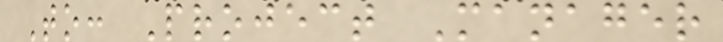To: Project Manager
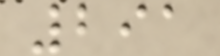291
